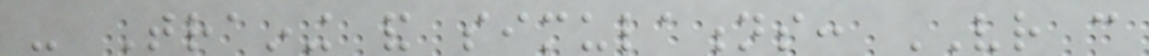- Training and simulations: VR can
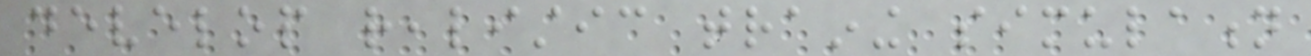develop realistic training simulation
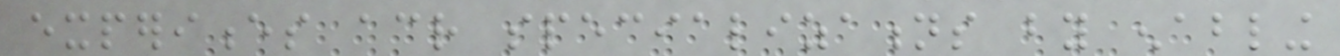experiences across specializations by enabling
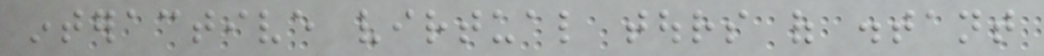interactive virtual tours of distant
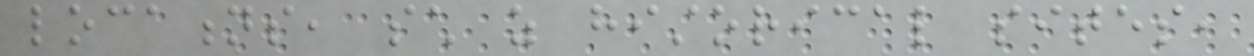locations, such as historical sites,
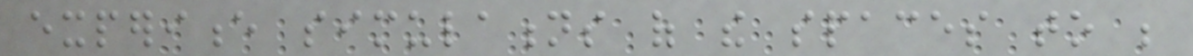experience simulations of the spaces to be
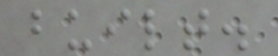built.
